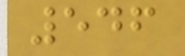546
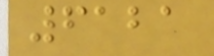6121
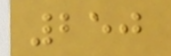250
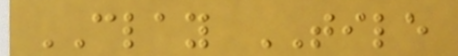CLAY TILE
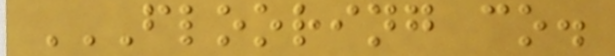FLOORING CO.
